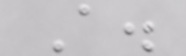A.
